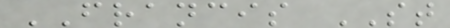FRANCIS ST
